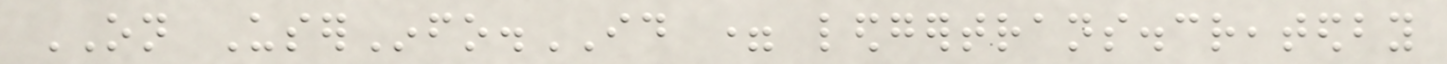ON UserInfo.ID = ledgertrans.createdby
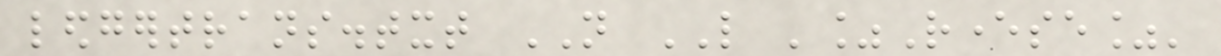ledgertrans.txt NOT LIKE '%Reverse%'
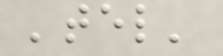'tel'
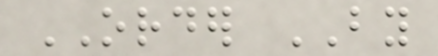ORDER BY
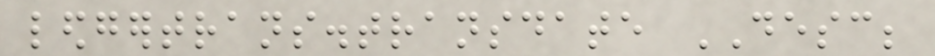ledgertrans.transdate DESC;
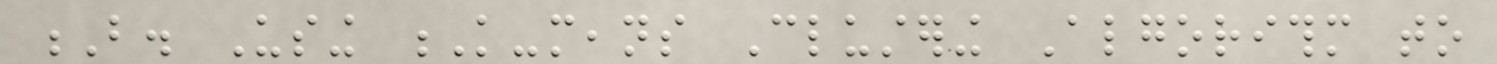B. Using K-means Clustering Algorithm to
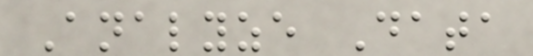Analyze Data
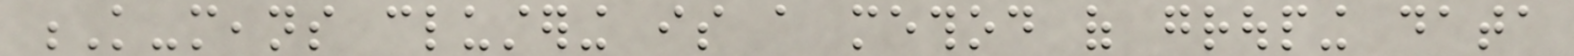K-means clustering is a method of grouping data
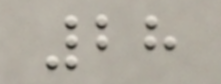28
